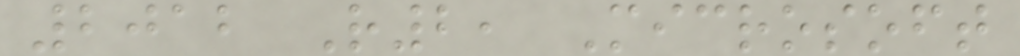2012 R2, Microsoft
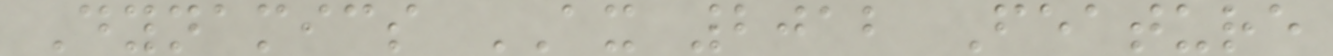Dynamics AX 2012 Feature
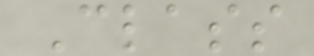Class
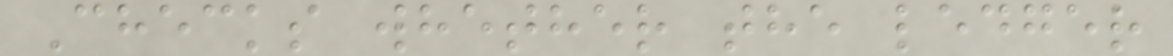Checks whether the ledger
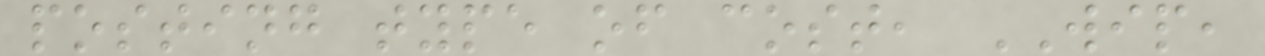posting type of cost, WIP,
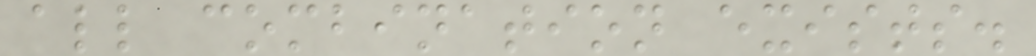all combination exists.
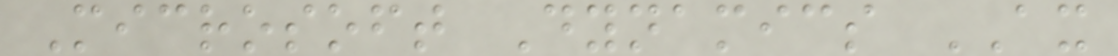Microsoft Dynamics AX
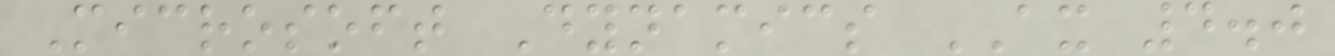Microsoft Dynamics AX 4.0
